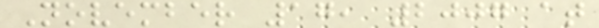November 17, 2007 at
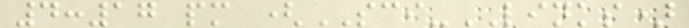4:17 pm (SCI-LINKS)
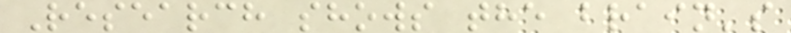Research shows the brain's
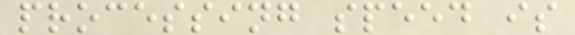processing speed is
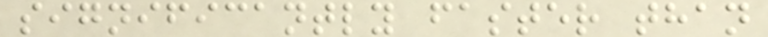significantly faster than
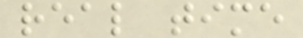real time
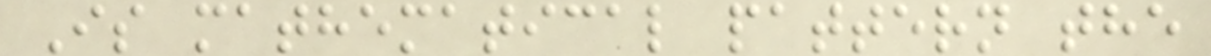Is mathematical pattern the
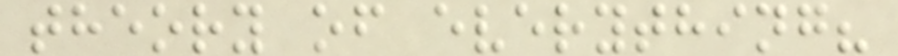theory of everything?
